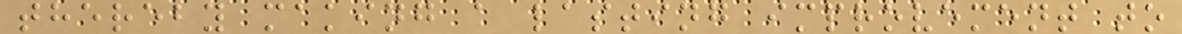thereby making a lasting improvement to
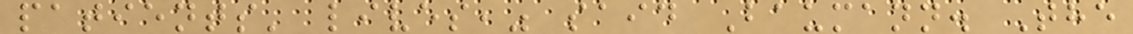patients' lives," said Baumann. The
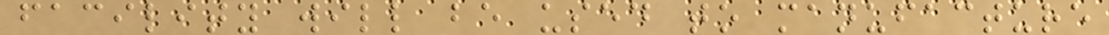facility will be used to manufacture
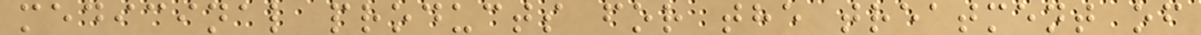medicinal products for the treatment of
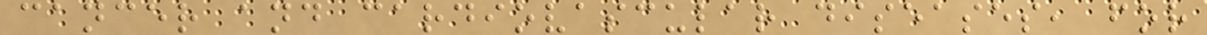cancer and cardiovascular diseases, for
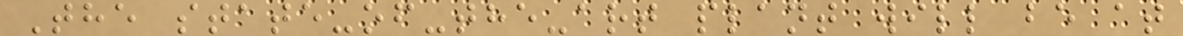The state-of-the-art plant will be at
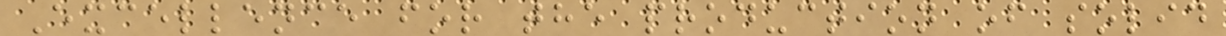Excellence for the production of solid
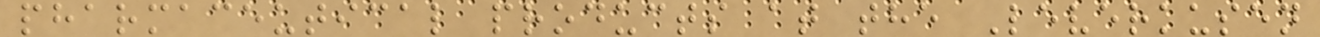pharmaceutical products at the Leverkusen
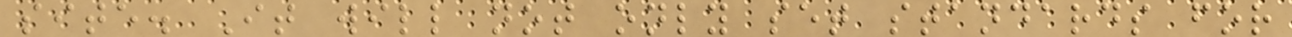site. It will not only set standards for
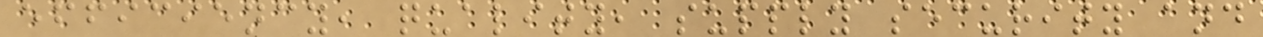efficiency, quality, supply security and
